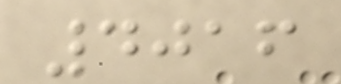4016
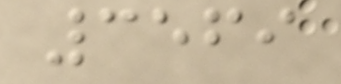3569
